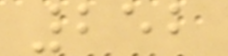252
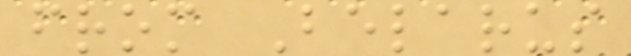from Belarus
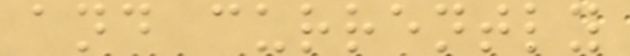and currently
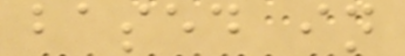based in
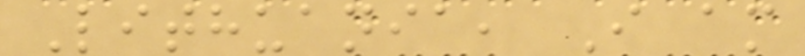Lithuania, I am
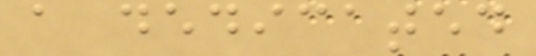a dedicated
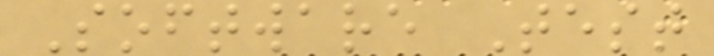Software Test
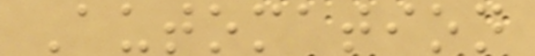Automation
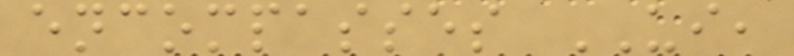encompasses UI,
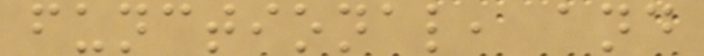functional, and
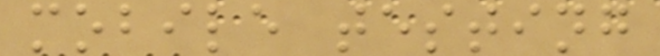mobile testing
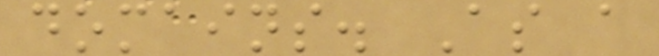domains. As a
